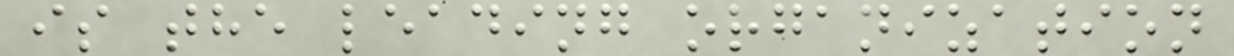is the leading organization
